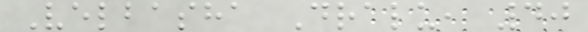Velbasha Dralu, 40
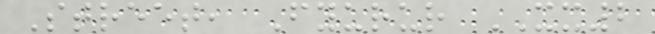Street, Fyurur XX2
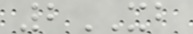2XB
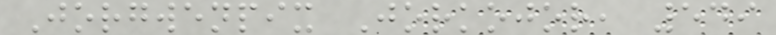Jorgwenpix Jorkojor, 549
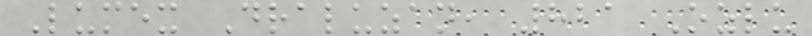Lumex Draluzan, 821 Ozlu
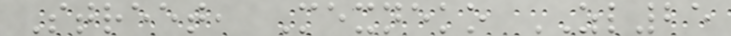Street, Mexneko ZL25
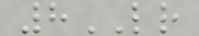8LR
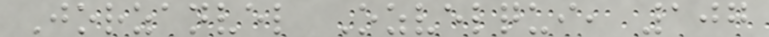Jorzanvel Ozvelqui, 107
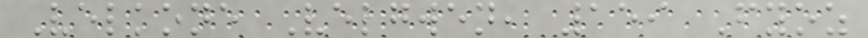Velkone Velgwen, 159 Fyoz
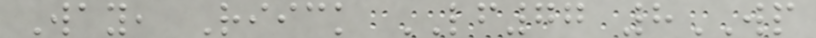Way, Riick LF77 8WP
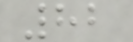82
